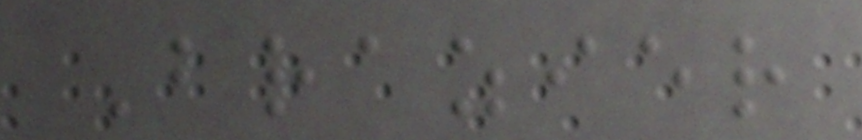Brazier
